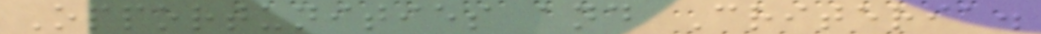Opportunities and Criteria.
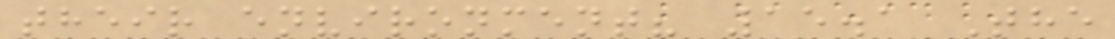their environment? 15.1 The
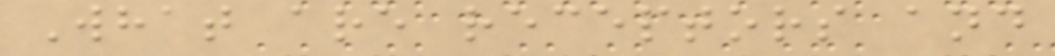What are receptors and
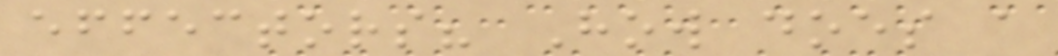effectors? How does a
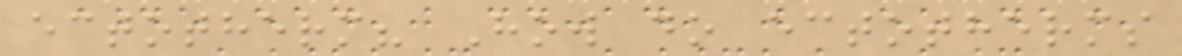ectotherm? How do ectotherms
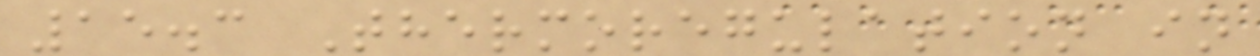15.3 Thermoregulation in
